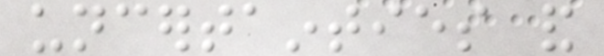uncertainties and
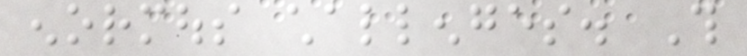enormous challenges. This
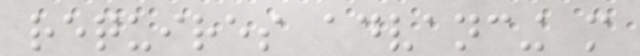requires advancing more
